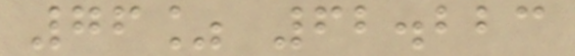76% 62.223
